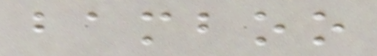bamboo
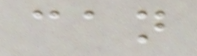can
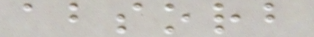absorb
